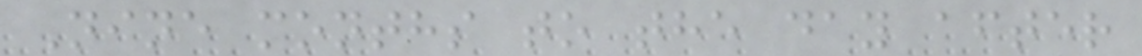Nine months to the day after
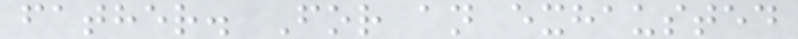father. For an exhausted
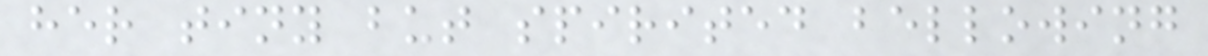her tiny but spirited bellowing
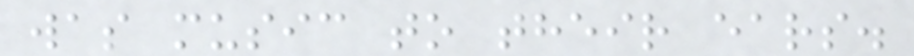was music to their ears.
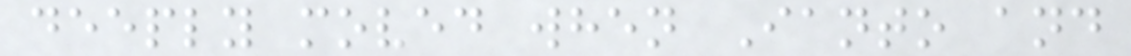deeply moved when Ianto and
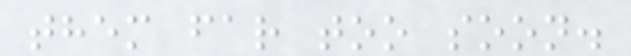them far too soon.
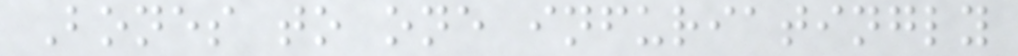Bones to one infuriatingly
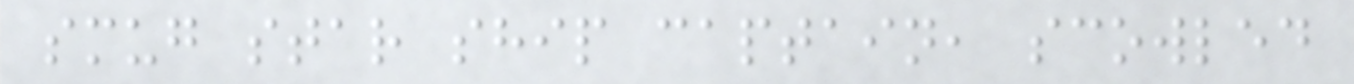smug star ship captain, scowled
